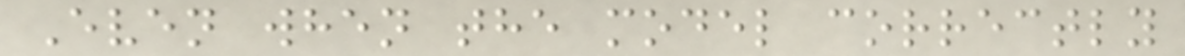Even when the model correctly
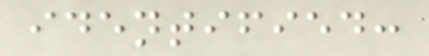identified:
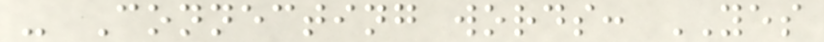- Connecting words: YES
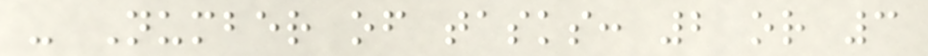- Number of tasks: 2 or 3
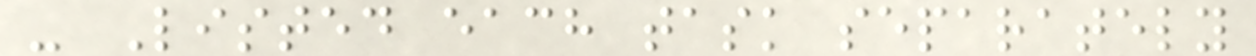- Listed each task separately
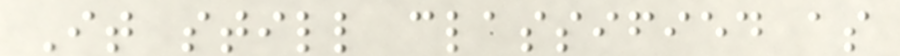It still classified as
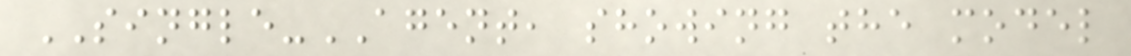SINGLE-AGENT, showing the model
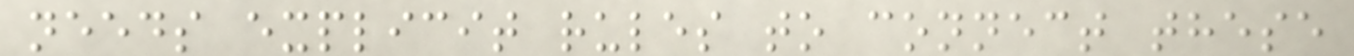needs explicit rules to connect these
